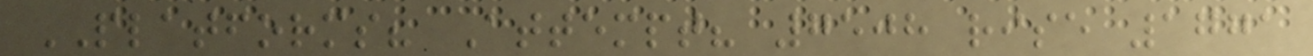PLATFORMS? Attempt? 7508 rise 1771
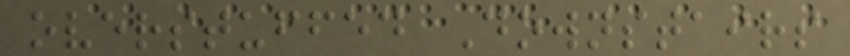overstuffed Downstairs
